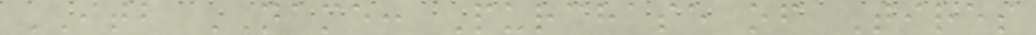ITB NAME: Purchase of Tires
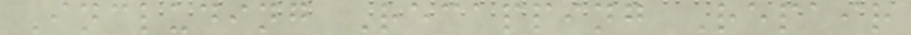Including Recapping Repair
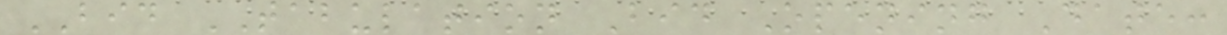BID TABULATION Bid Opening Date:
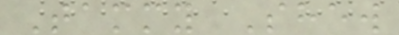Tammy Shew
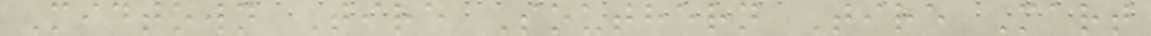Midtown Tire Southern Tire Mart
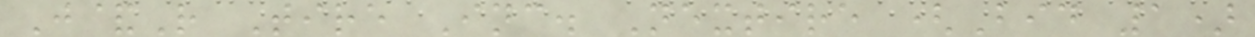J&R Tire Inc. Nextire (Bid 1)
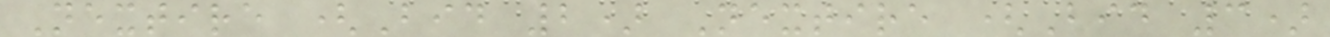Nextire (Bid 2) Nextire (Bid 3)
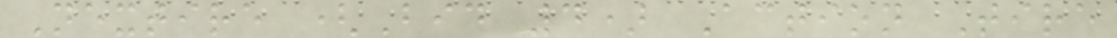Nextire (Bid 4) Action Tire
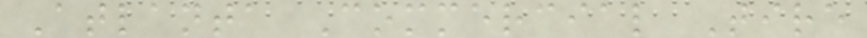Atlanta Commercial Tire
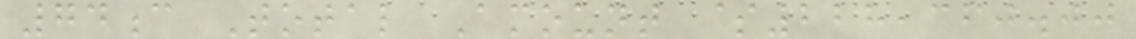74c Total Amount $228,360.00
